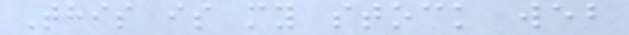This is my stock web
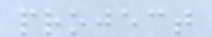project
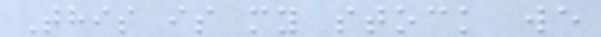This is my stock we
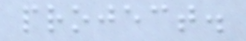project.
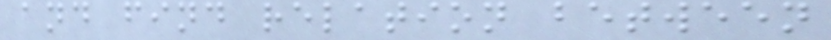and find relation between
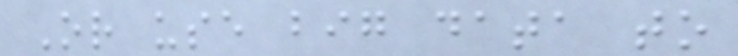Or use big data to
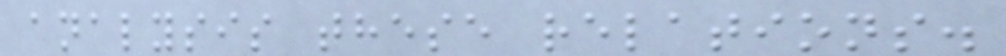analysis these relations.
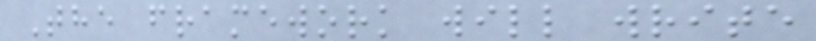The framework will write
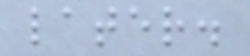later.
